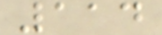114
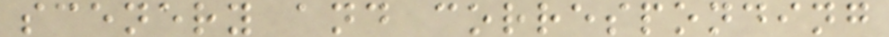scenery and corresponding
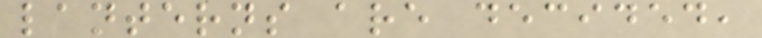lanterns are decided,
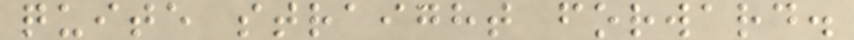quite straight forward.
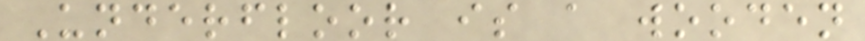Underfloor is a wooden
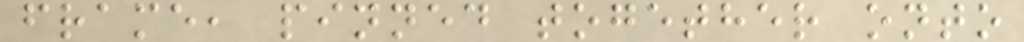frame, pinned together onto
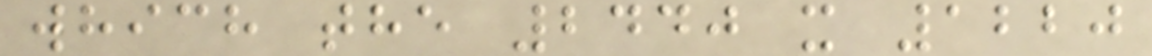which the 2440 x 1220
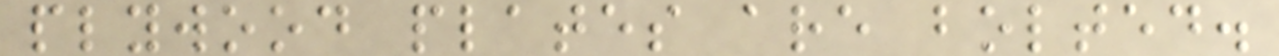plywood plates are bolted.
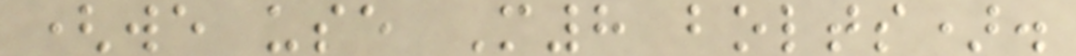(we use M8 bolts).
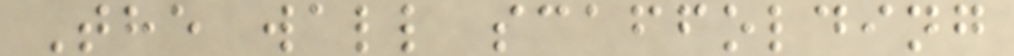The wall scaffolding
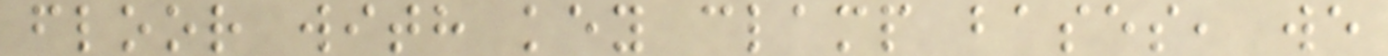floor with key clamp bases, we
